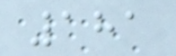181
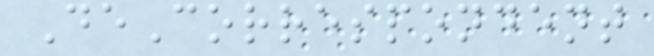DeCorrespondent
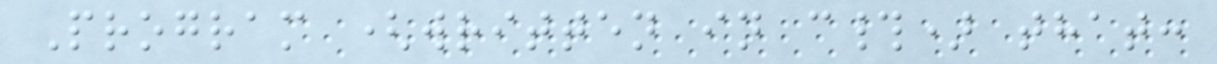Program (written in c#) that:
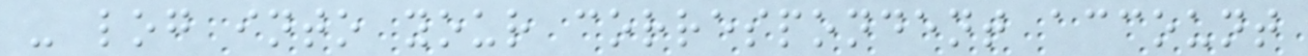- log into your correspondent account
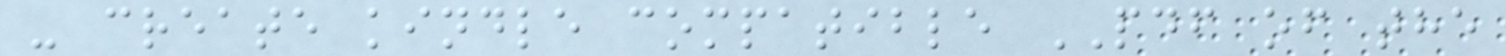- create kindle compatible PDF of the
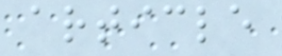article
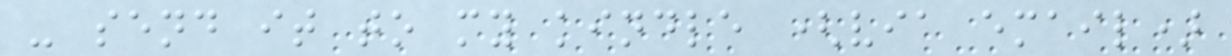- send it to my kindle (via email)
